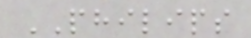PHILIPS
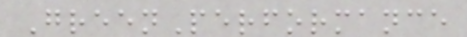GreenPerformance
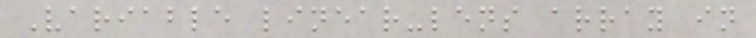Variable linear-lens array in
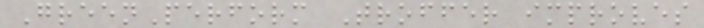GreenPerform Troffer improves
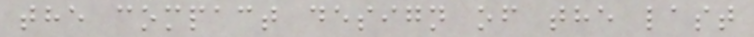the compact design of the last
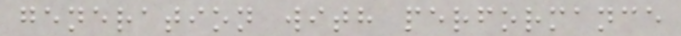generation with performance
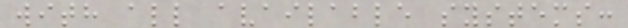with all available systems:
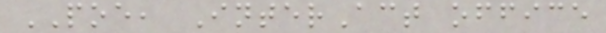POE, InterAct office
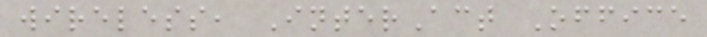wireless, InterAct Office
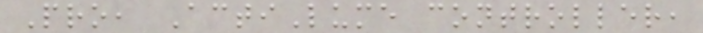Pro, ActiLume controller,
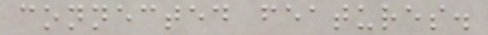connected features.
